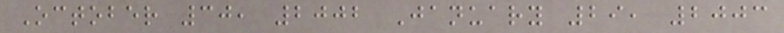October 30, 2002 January 29, 2003
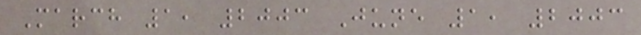March 1, 2003 June 1, 2003
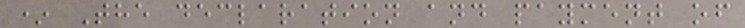* The declaration and payment of
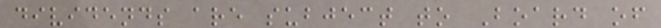dividends are subject to Board of
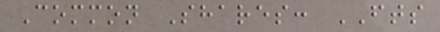Common Shares: FTS
